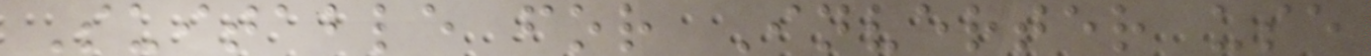Suitable for Inverter use
